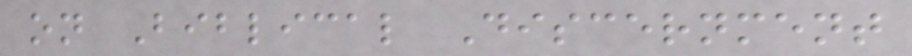on Biblical Discernment
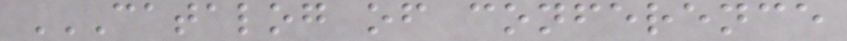CATALOG OF CONFERENCE
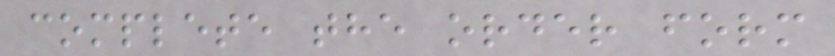complete the order form
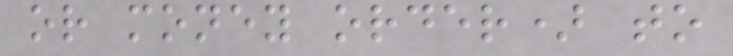or money order) to
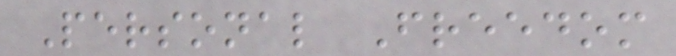Personal Freedom
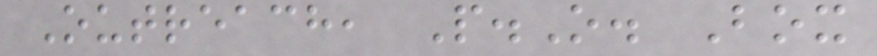Outreach, P.O. Box
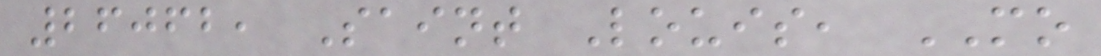26062, Saint Louis, MO
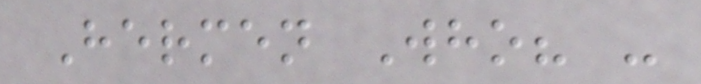Hermen Who? -
